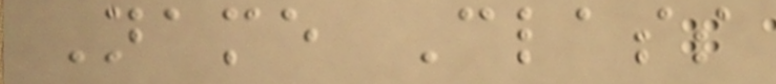Name Class
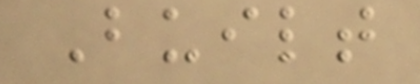Built
